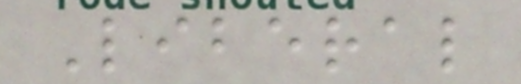Liberal
